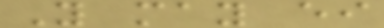You may either
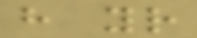have your
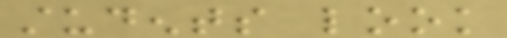students look
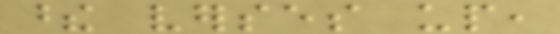these verses up,
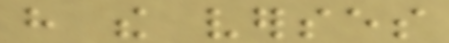have the verses
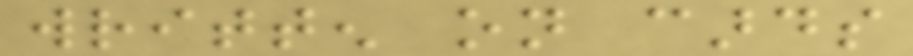written on cards
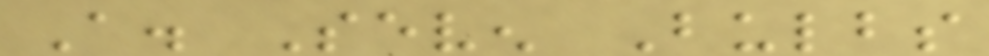A. Seven Bulbs
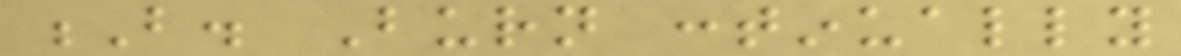B. Burn continually
